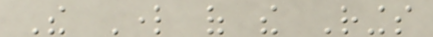The Lord of the Rings
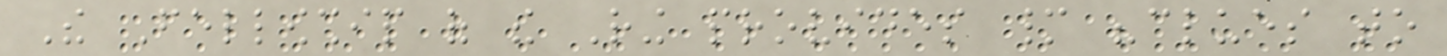The Fellowship of the Ring provides many "clues to
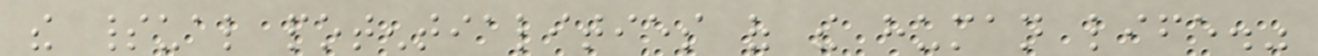the spiritual potentialities of the human life."
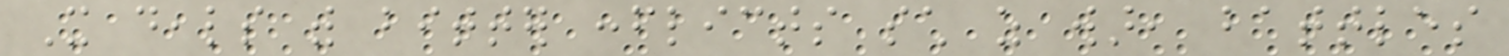It deals with bitter conflicts such as war, battles
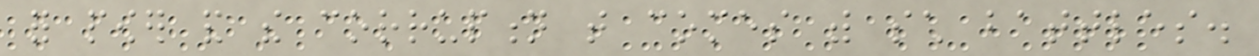for power and the corruption that comes with such battles.
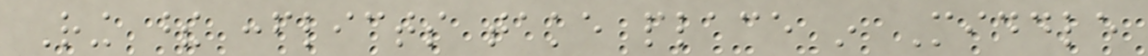Ring these conflicts take place in Middle
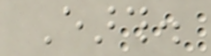Earth.
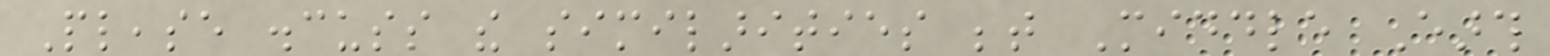Please discuss the similarities between Middle Earth
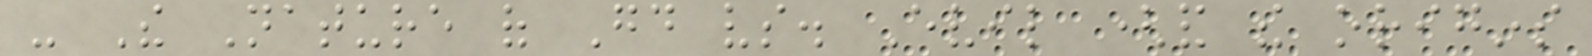- The Nature of Good vs. Evil (and the origins
